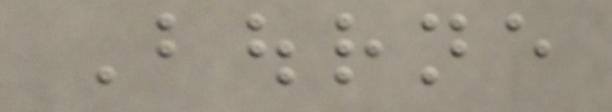Bourne
